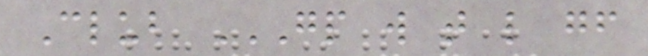Club GP W T L GF
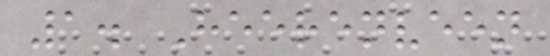1. Heerenveen
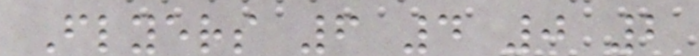Flyers 6 4 0 2
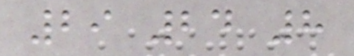29 24 8
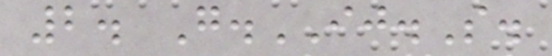2. G.IJ.S.
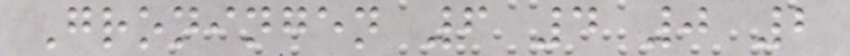Groningen 6 4 0 2
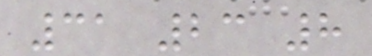31 23 8
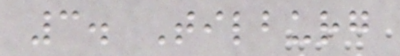3. Tilburg
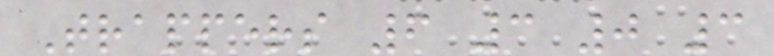Trappers 6 3 0 3
